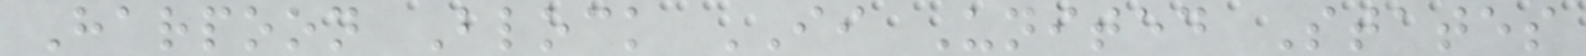Harpoon Block II United States
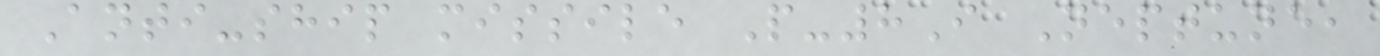Anti-ship missile P-8I Neptune,
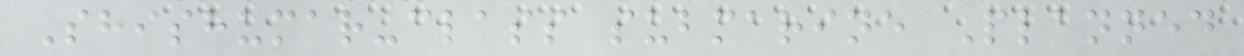Shishumar-class submarine Planned
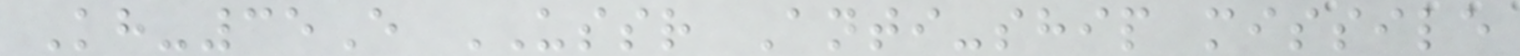Kh-35E USSR Anti-ship missile
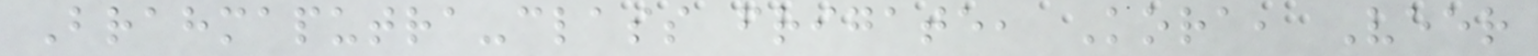Brahmaputra-class frigate, Kora, Veer
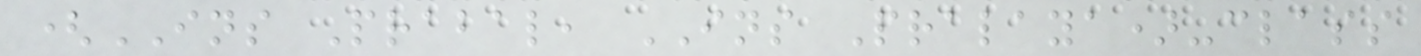(INS Prabal, INS Pralaya)-class
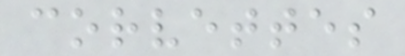corvettes
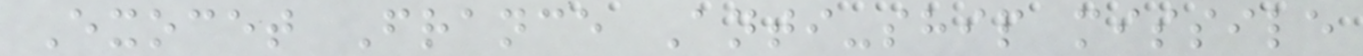Exocet France Anti-ship missile
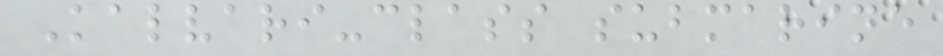Kalvari-class submarine
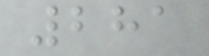281
